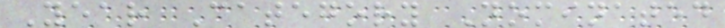Year Category Nominated
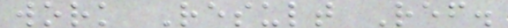work Result Ref.
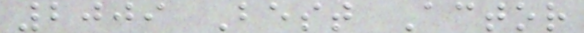2009 Best Actor
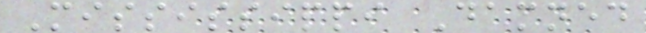Mississippi Damned
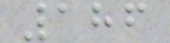186
